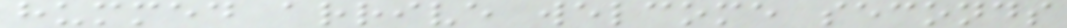hummed arrive welcome seconds
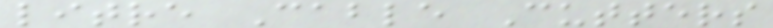litre Cable Cutters
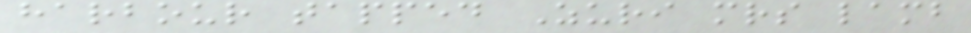harbour tapped Zuri mrs lamb
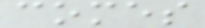comes
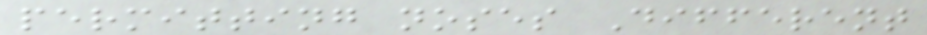permitting noses Different
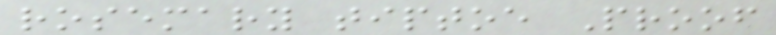rosemary tiptoe Proof
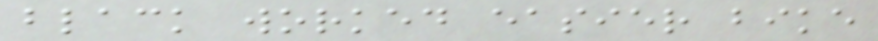black worked easier bike
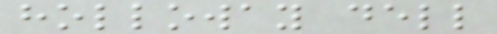holloway dell
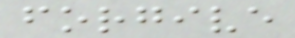forgive
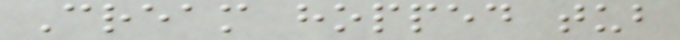Cream hopped tub
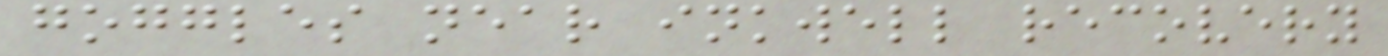goggles near inkwell recovery
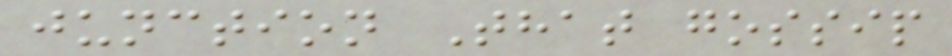junction That gossip
